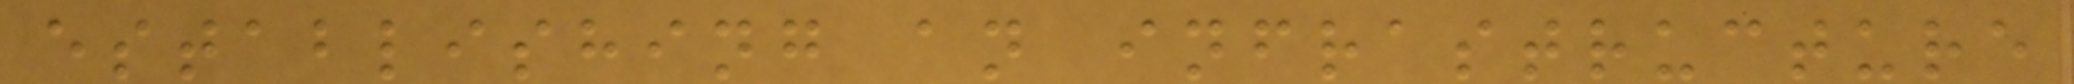establishing an infrastructure
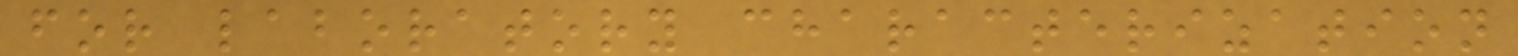for laboratory characterization
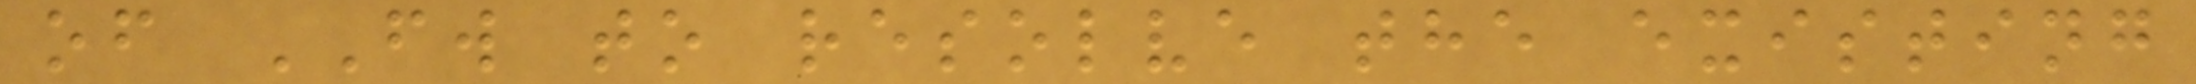of FW to resolve the existing
